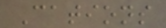Cations
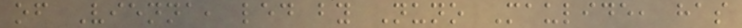of Vienna, led by Nuno Maulide, has
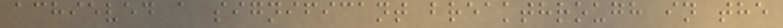achieved a significant breakthrough in the
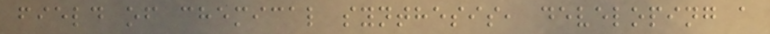field of chemical synthesis, developing a
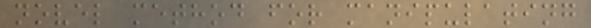novel method for manipulating
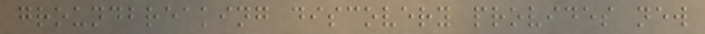groundbreaking discovery provides new
